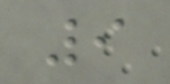9
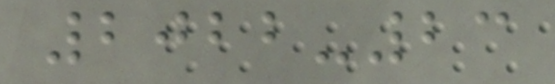2022-23
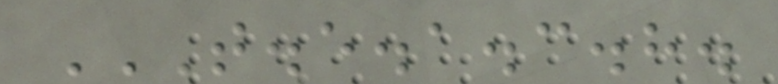T.E.A.C.H.
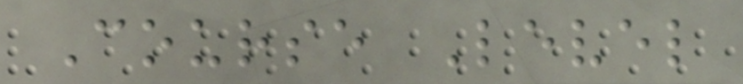Course Level
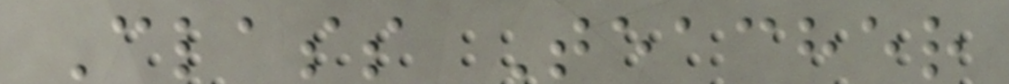Class Teacher
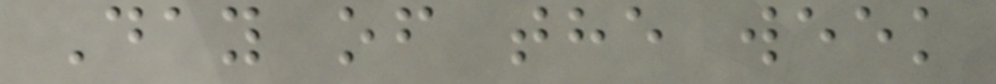Day of the week
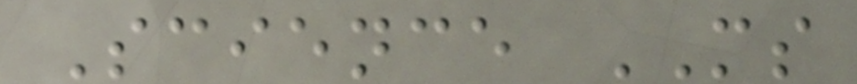Science MS
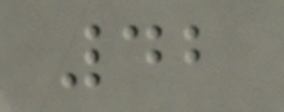42
